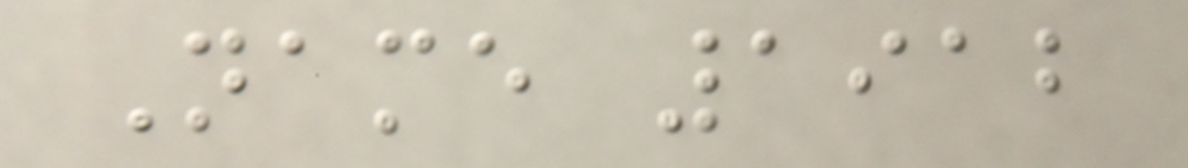Name 1912
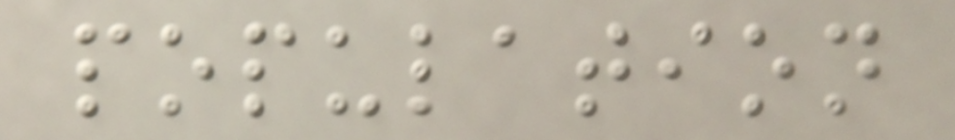population
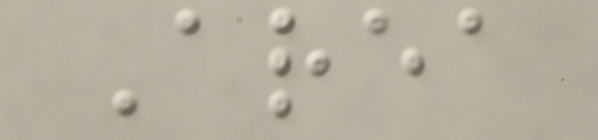Area
